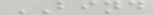BIND
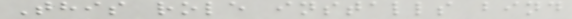This role installs bind
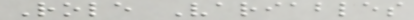Role Variables
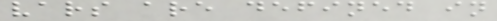vars are defined in
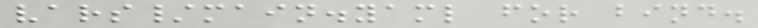vars/main.yaml for bind.
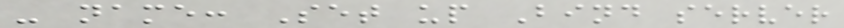- name: Set up Bind server
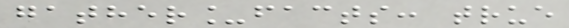gather_facts: true
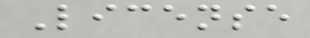License
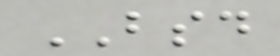BSD
